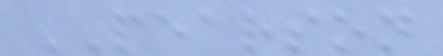PEARSON
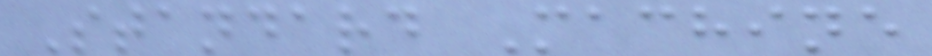Standard Machine
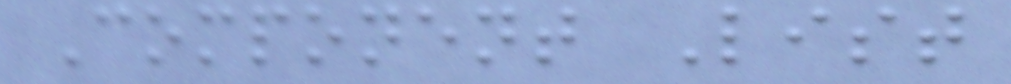Component List
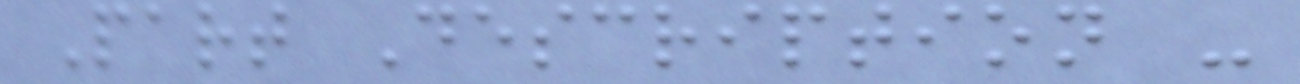Part Description -
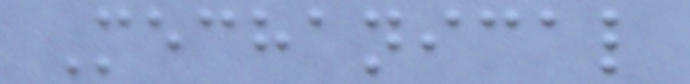Mechanical
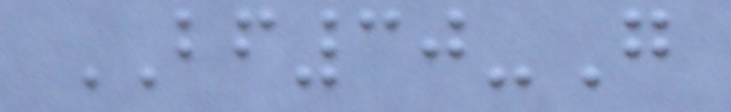BF30-G
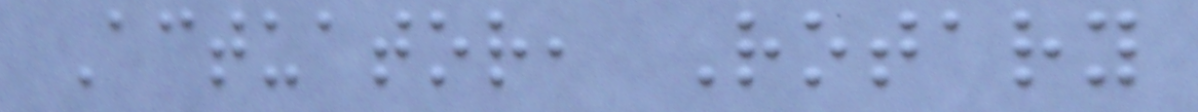Actuator, Rotary
